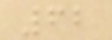62
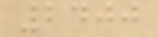2400
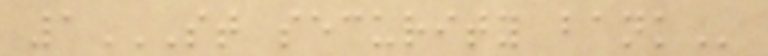1ST SECURITY BANK
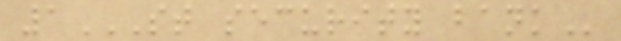1ST SECURITY BANK
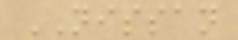NISSAN
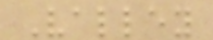Valley
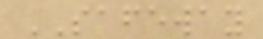SAFEWAY
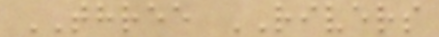THREE RIVERS
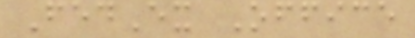FedEx Office
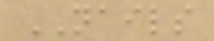NAILS
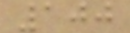100
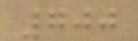700
